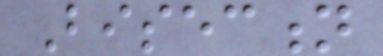Bisection
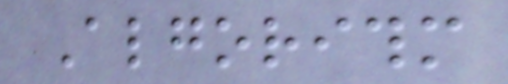Algorithm
